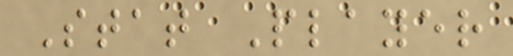Stat Player
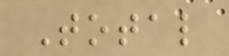Total
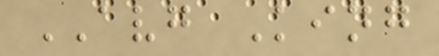AVG King
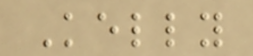Kelly
